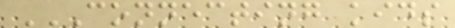CONNECTING KIDS
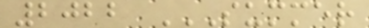2022 SUMMER
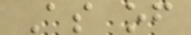As of
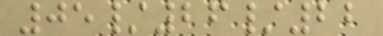05/26/22
